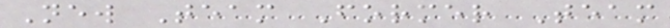New Team Former Team
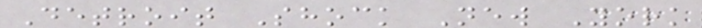Detroit Shock New York
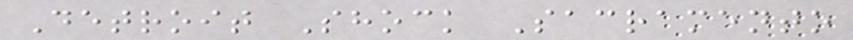Detroit Shock Sacramento
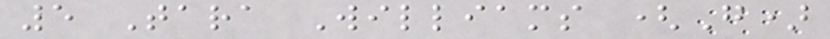5 Tara Williams (G)
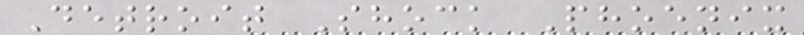Detroit Shock Phoenix
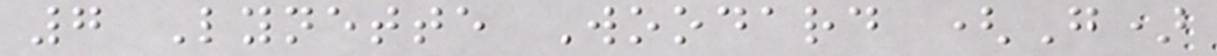7 Lynette Woodard (G)
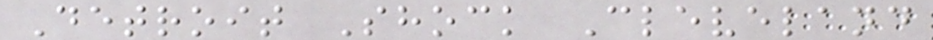Detroit Shock Cleveland
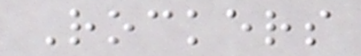Rockers
